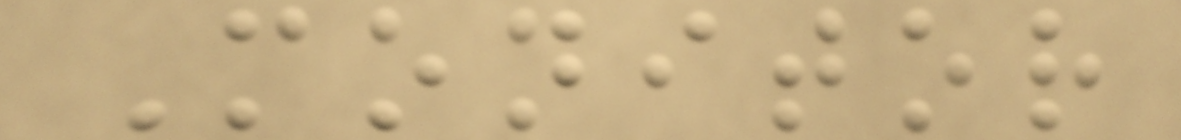Monitor
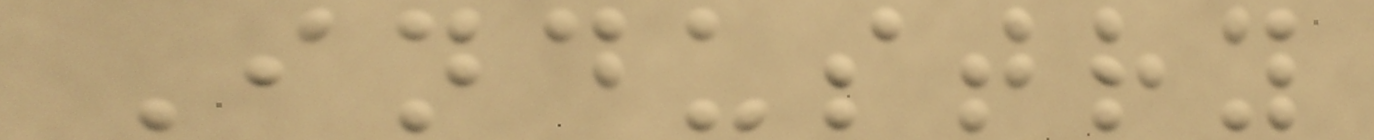Industry
